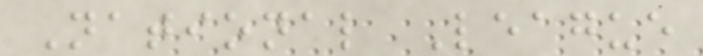National League
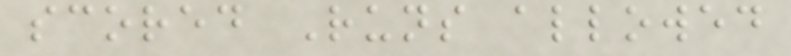scored Runs allowed
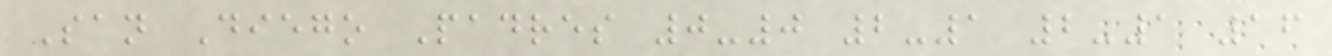San Diego Padres 0-0 2-1 2-1 16
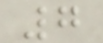7
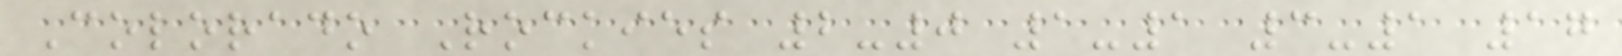Colorado Rockies 2-0 1-1 3-1 17
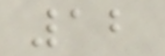12
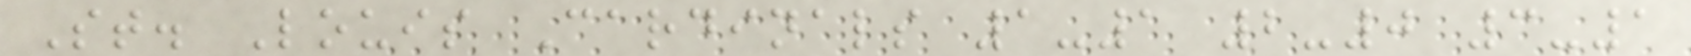St. Louis Cardinals 1-1 2-0 3-1
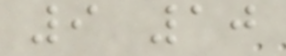9 10
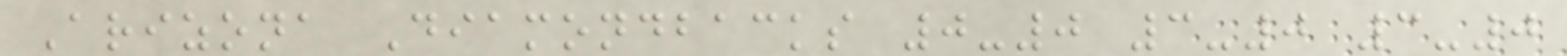Arizona Diamondbacks 0-0 3-0 3-0
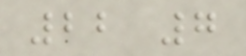22 7
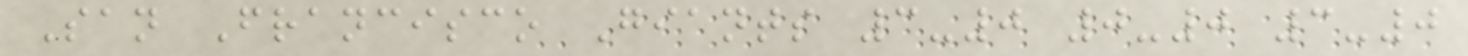San Francisco Giants 3-0 0-0 3-0
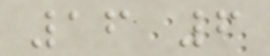16 6
